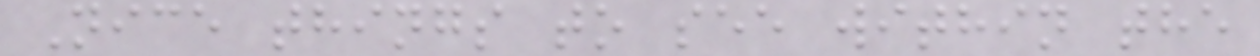Nice things to see within the
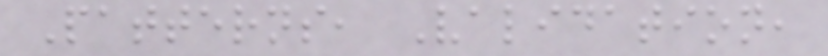Patterns, Validation,
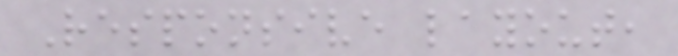Responsive layout,
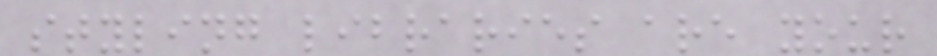styling libraries are your
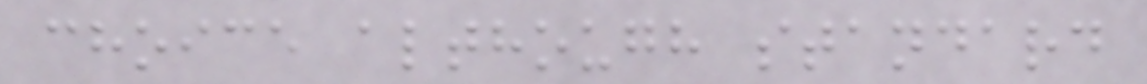choice although standard
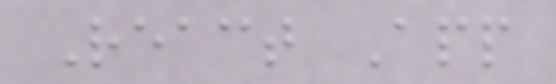React App
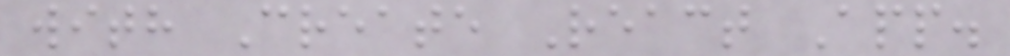with Create React App.
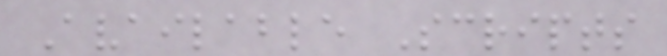Available Scripts
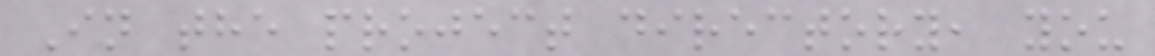In the project directory, you
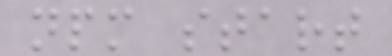npm start
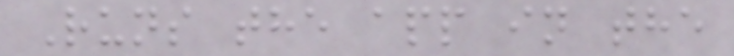Runs the app in the
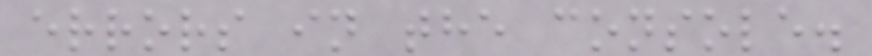errors in the console.
